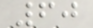60
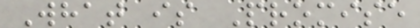What is Promise
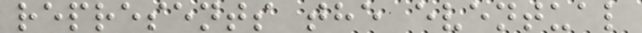represents the eventual
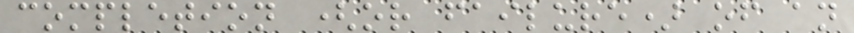completion (or failure) of an
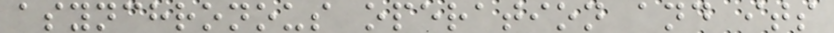asynchronous operation and its
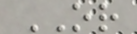OR
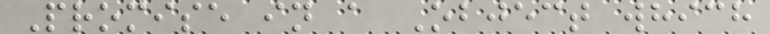Promise in a Object which
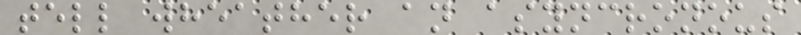tell wheather an asyncronous
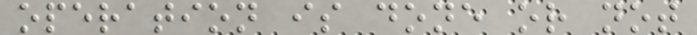operation is done or not
